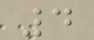4
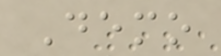Demo
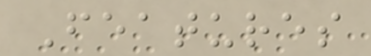Features
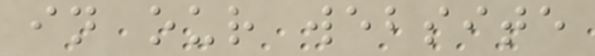in our website
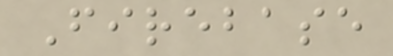Firebase
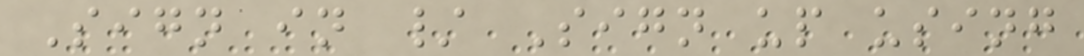Sign in / Sign up using
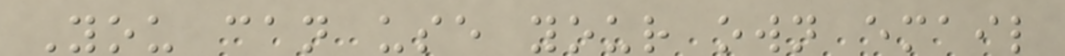You can use your own email
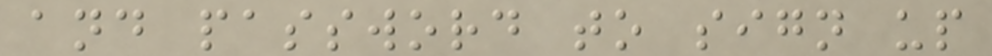and password to sign up
